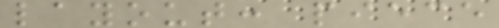layout: piece
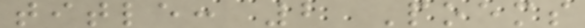title: 2 Poems
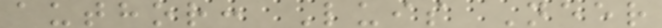author: Luis Neer
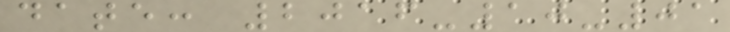date: 2016-10-01
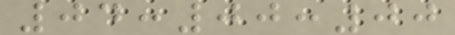04:00:00
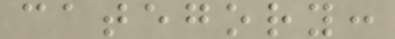category:
